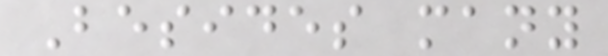Besides many
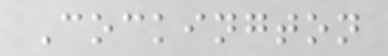Cockington
